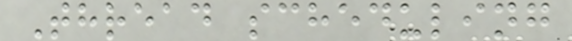Thread scheduling
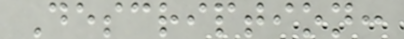Description:
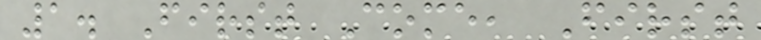1. First Come, First
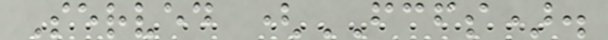Served (FCFS).
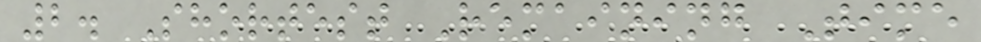2. Shortest Remaining Time
